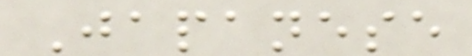Japanese
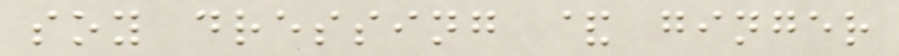soy dressing & ginger
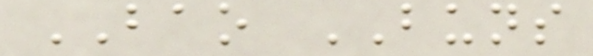BAO BUNS
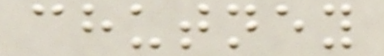chutney
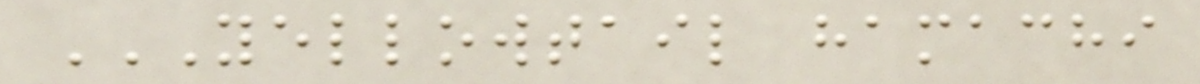YELLOWTAIL HAMACHI
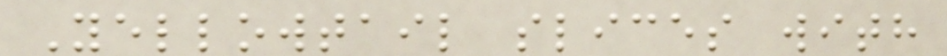Yellowtail slices with
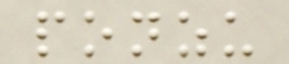ponzu
